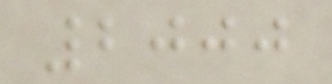2000
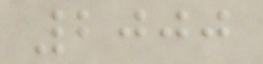2000
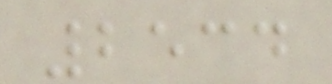2534
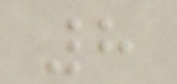8
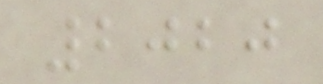2020
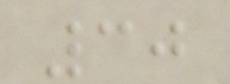30
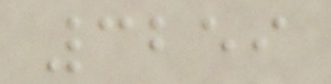3259
